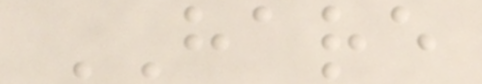HARE
